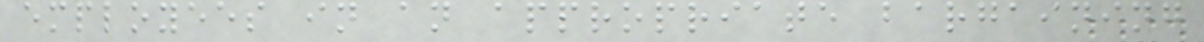employees in an appropriate bargaining
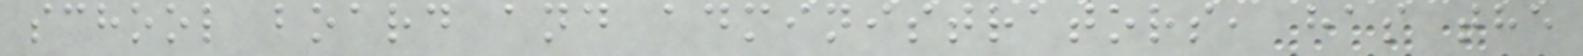school board and administrators, has the
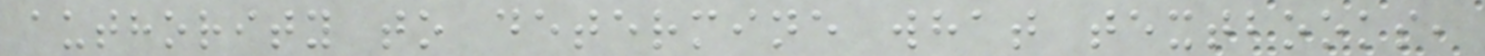authority to determine what textbooks,
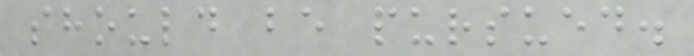should be pursued.
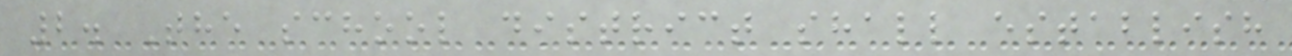2. The school district shall establish
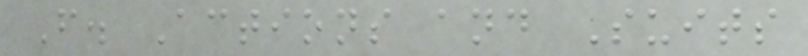F. Actions and Suits
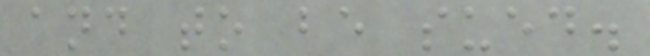and to be sued.
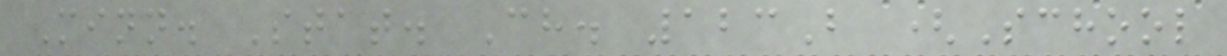Minn. Stat. Ch. 123B (School
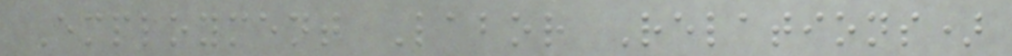Employment Labor Relations)
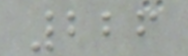226
